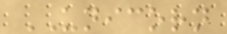UNICORN
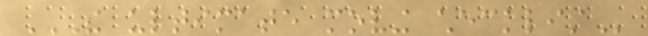THE ULTIMATE MOVING CHECKLIST
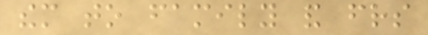them to family and friends
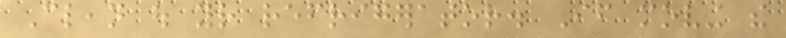Clean out your refrigerator. If moving the
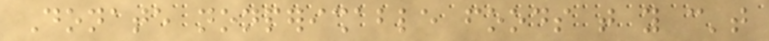Donate nonperishable foods that you can't
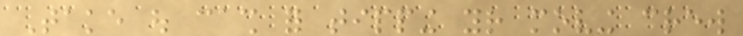Take out cash for tipping your moving crew
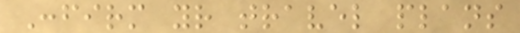Confirm your travel plans
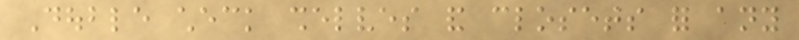Double check shelves and closets for any
